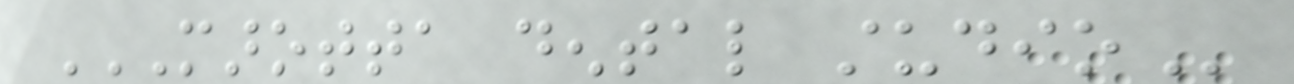MAROTTA DENTAL STUDIO
